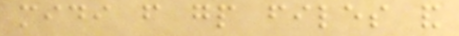midi from gp files and
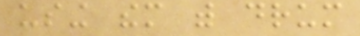using them with drum
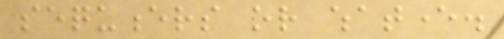sequencers or whatever.
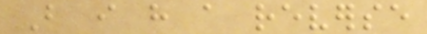But i have a reverse
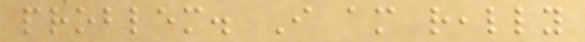problem. I am really
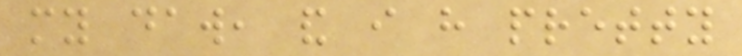my daw, and i have pretty
